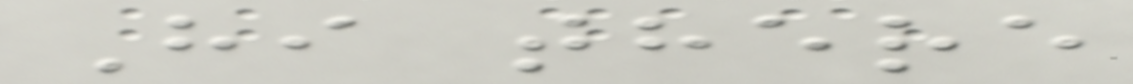Hi there
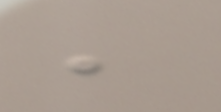,
